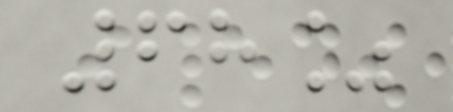68%
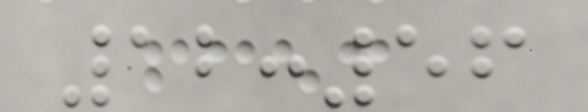12:56
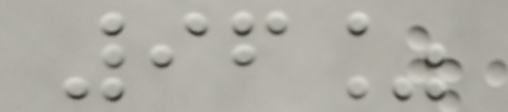96%
